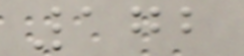172
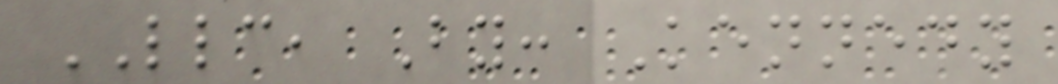LLC, By: Kennedy
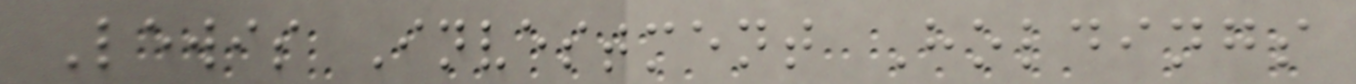Lewis Investment Holdings
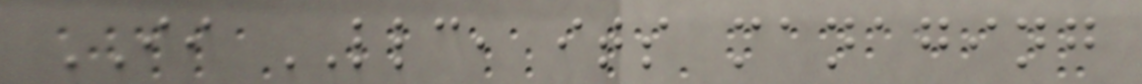II LLC, its managing
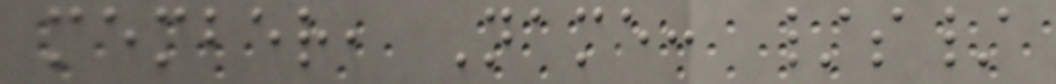member, Name: /s/
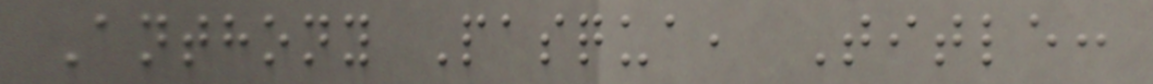Anthony Pasqua, Title:
